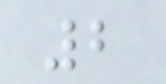2
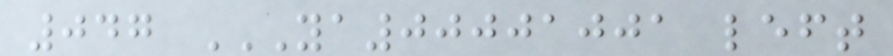047 YA00001001 LEFT
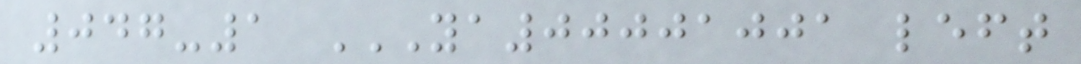047-1 YA00001001 LEFT
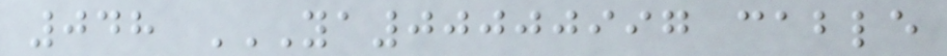048 YA00000997 CABLE
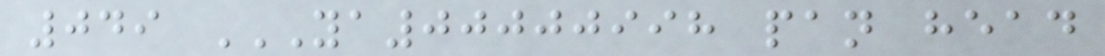049 YA00000998 PAN HEAD
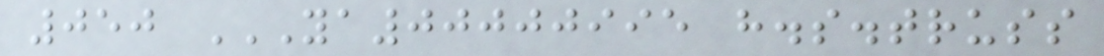050 YA00000995 H.S.TRUSS
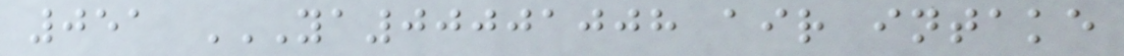051 YA00001008 AIR INTAKE
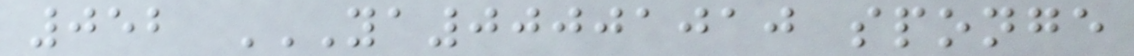052 YA00001010 SPONGE
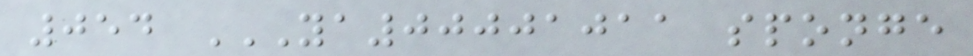054 YA00001011 SPONGE
